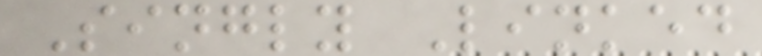Singly Linked
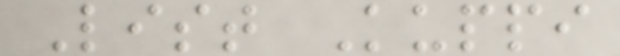List Kuppi
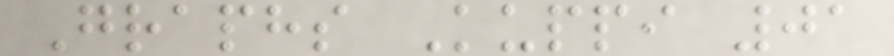Graphs Kuppi 01
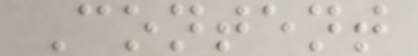Content
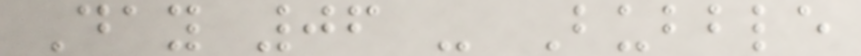Day 06 - Bubble
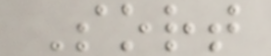Sort
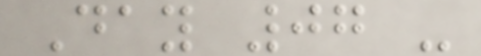Day 07 -
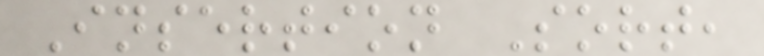Insertion Sort,
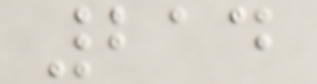214
